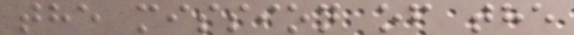the mission of the
